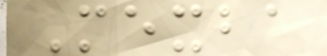Mexba
